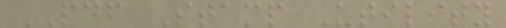PDF Stamp Utility
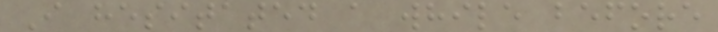I hesitated a while before
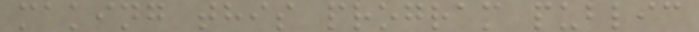making this program public
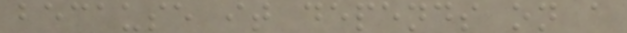because it depends on a
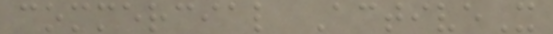commercial ActiveX
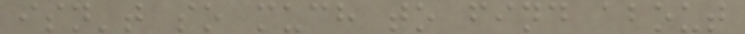isn't so much to find about
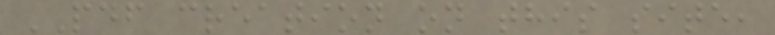PDF creation on this site,
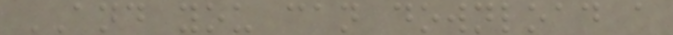AND you can download a
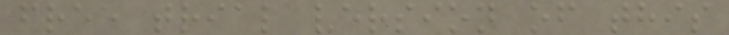free trial version of this
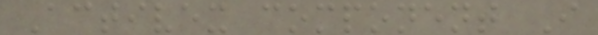Activex component I
